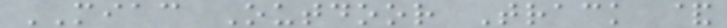MIAC Outdoor Track &
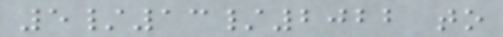5/13/2022 to
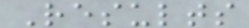Results
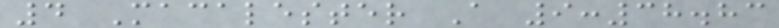4 Macalester A 9:38.83
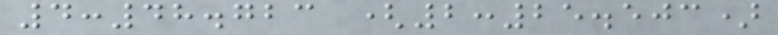4:48.723 (2:25.503)
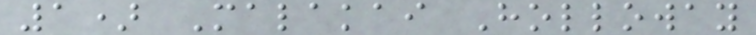1) Malakai Holloway
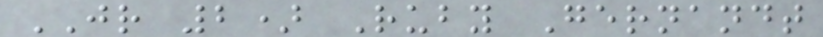JR 2) Ruby Gernandt
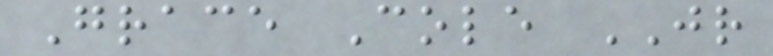Grace Cole JR
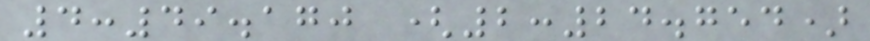4:49.170 (2:24.754)
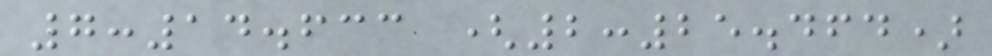7:14.633 (2:25.464)
